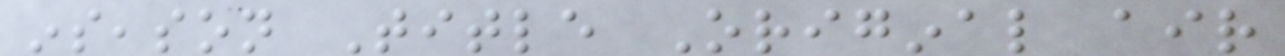inseason Title Original air
